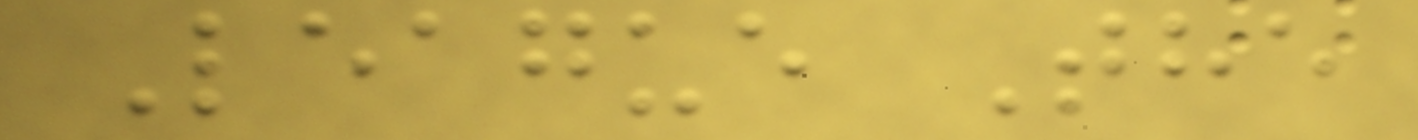League The
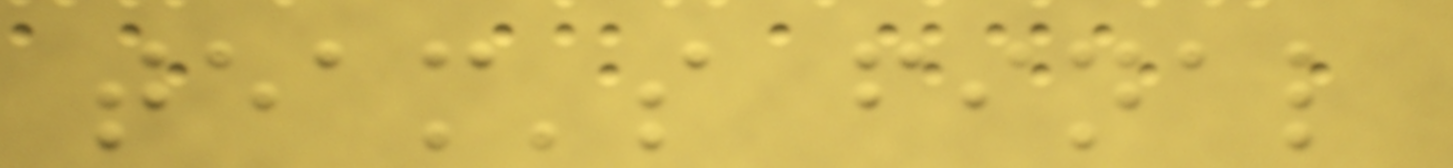team's final
